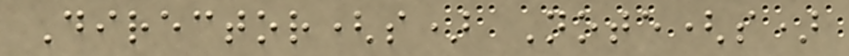Director(s) Note(s)
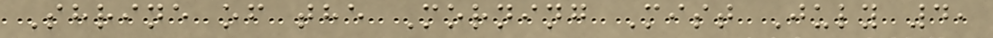Shrine of the Morning Mist July 4,
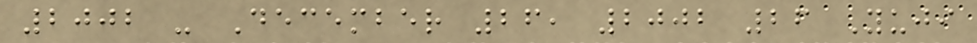2002 - December 26, 2002 26 Yuji
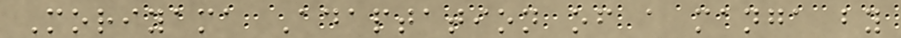Moriyama Adaptation of a manga by
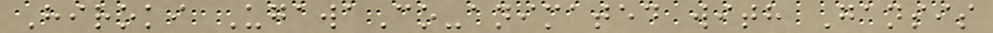Hiroki UgawaCo-animated with Gansis
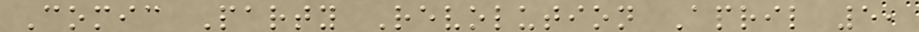Comic Party Revolution April 5,
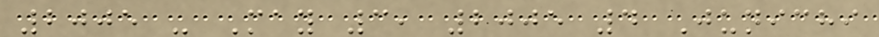2005 - May 3, 2005 4 Junichi
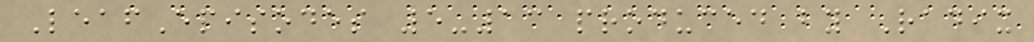LeafEpisodes 5-13 produced by Radix
